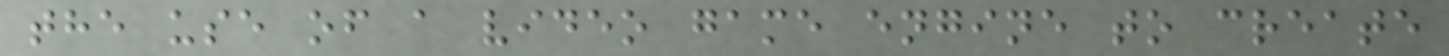the use of a video game engine to create
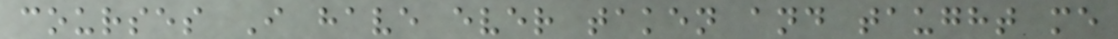courses I have ever taken and taught me
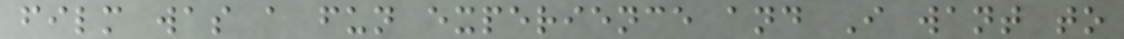film was a fun experience and I want to
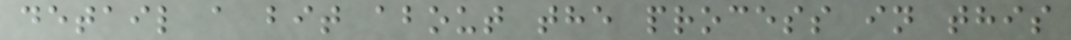detail a bit about the process in this
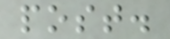post.
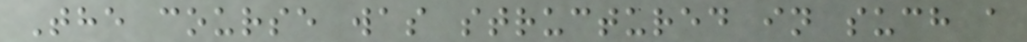The course was structured in such a
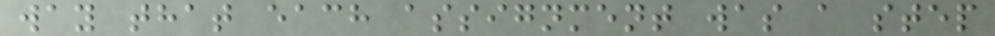way that each assignment was a step
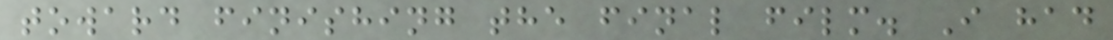toward finishing the final film. I had
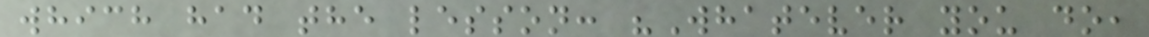which had the lesson: "Whatever you do,
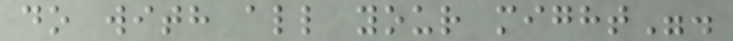do with all your might".
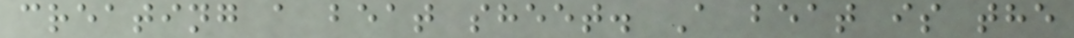creating a beat sheet. A beat is the
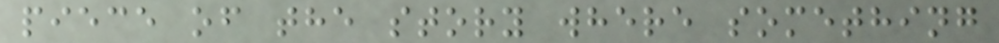piece of the story where something
